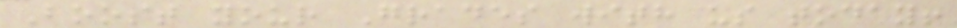Boost your Grades with us today!
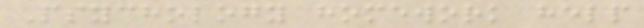Psychology homework help
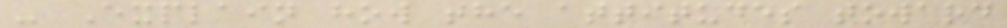- Explain how the attitudes toward
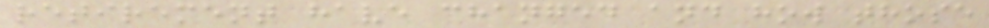retirement have changed and how those
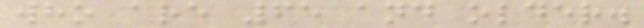who are 65 and older.
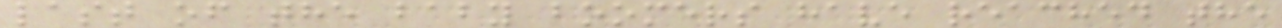last of the baby boomers have reached the
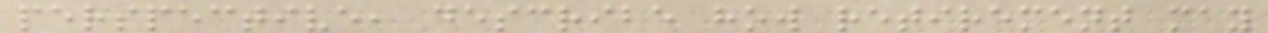perspective, describe how retirement may
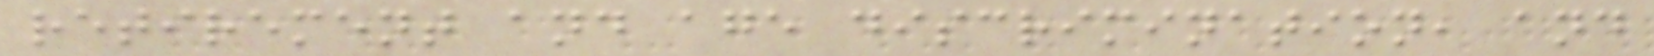retirement and age discrimination, and
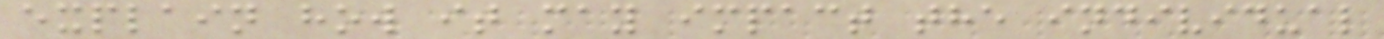explain how it may impact the individual
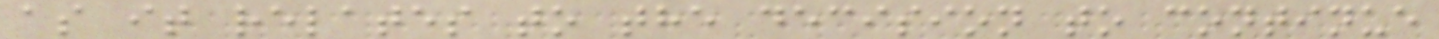as it relates to the decision to continue
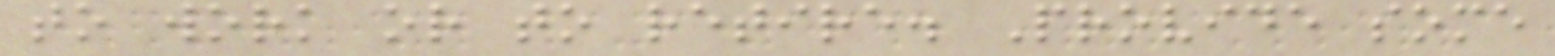to work or to retire. Provide some
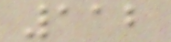112
